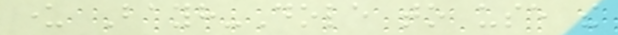under Bayh-Dole to use the
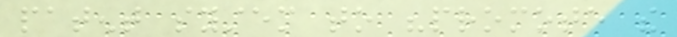patent system to "promote the
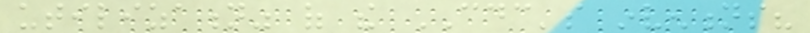utilization" of the CDC's inventions?
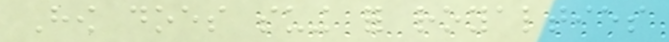How does suing for royalties
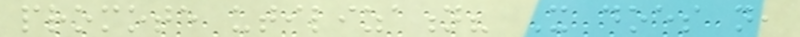promote utilization? It does not,
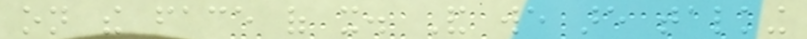on the face of it. And we are talking
